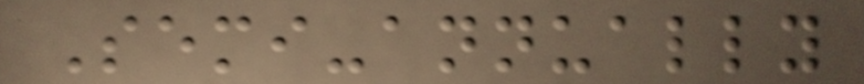Semi-annually
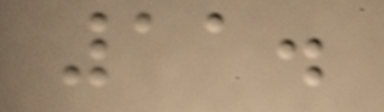11.
